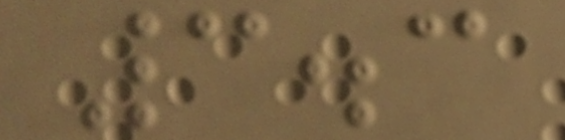3.3
